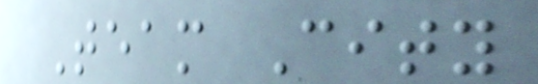Team City
